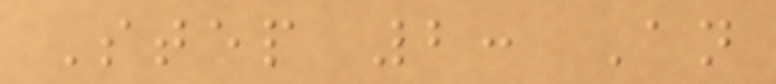Step 2: An
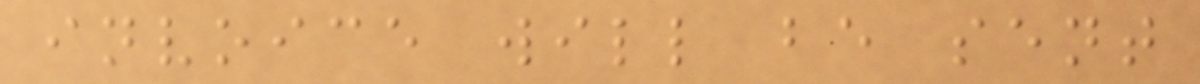invoice will be sent
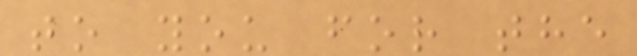to you for the
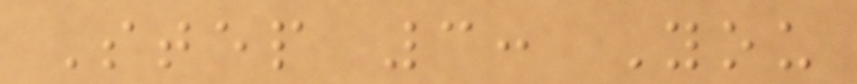Step 3: You
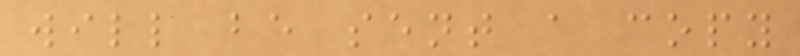will be sent a copy
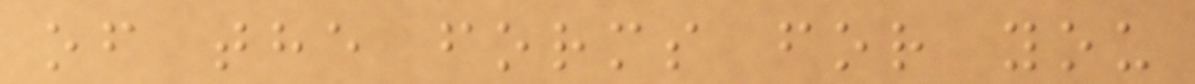of the forms for you
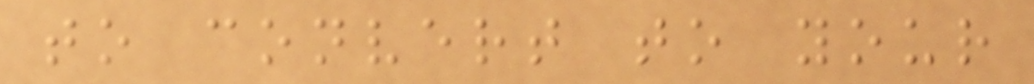to convert to your
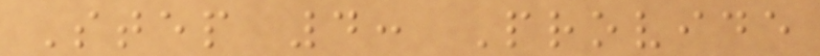Step 4: Provide
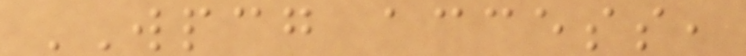WPCG access,
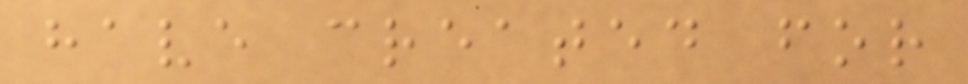have created for
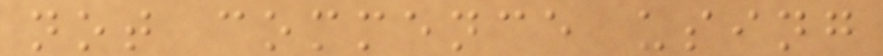not commence using
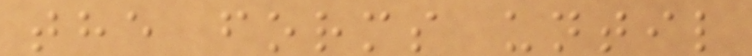the forms until
